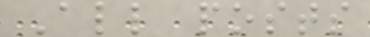All posts
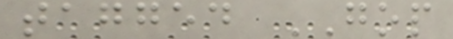tagged GOP
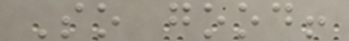So good!
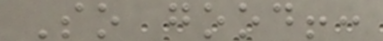So good!:
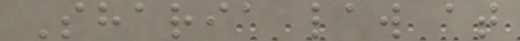Sharia law at
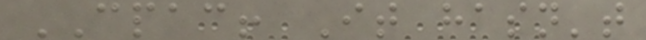CPAC! It hasn't
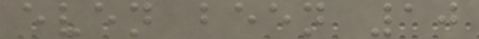even been 10
